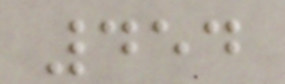454
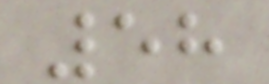58
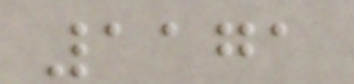1171
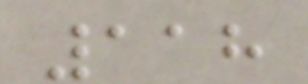118
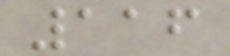116
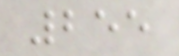255
